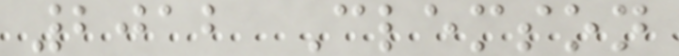2012 Clemson
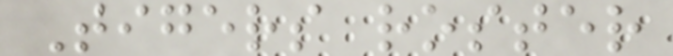Tigers roster
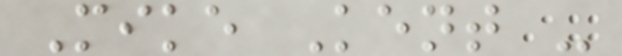Mike Kent -
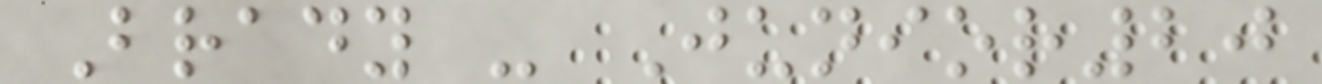Brady - Junior20
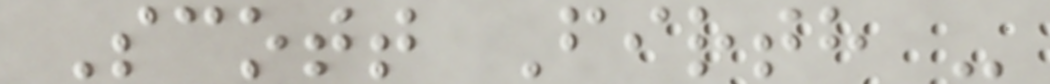Scott Firth -
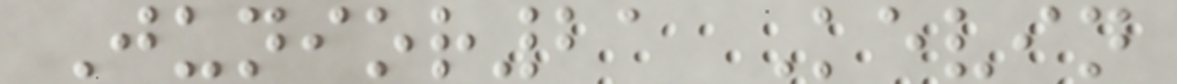Junior21 Kevin
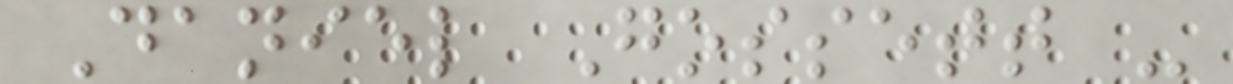Daniel Gossett -
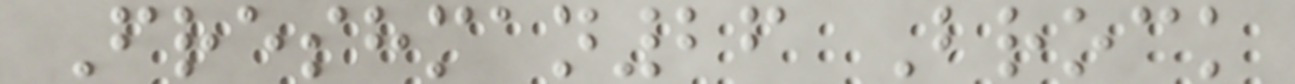Freshman26 Brock
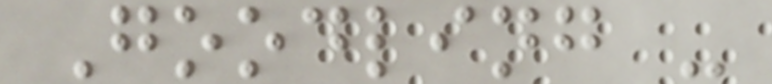Goodling -
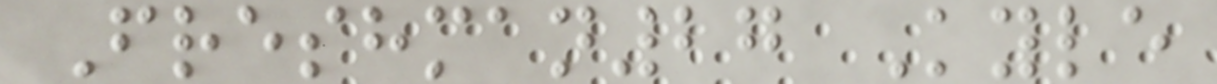Freshman27 Kyle
